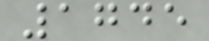1745
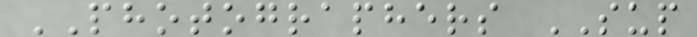PHOTOGRAPHERS SUP
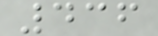436
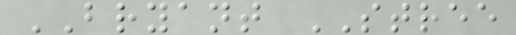BRYANT STREE
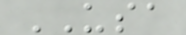USA
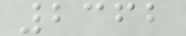2362
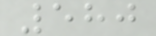580
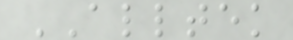ALLTEK
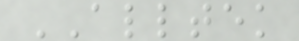ALLTEK
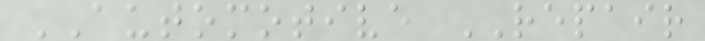AUTOMOTIVE REPAIR
